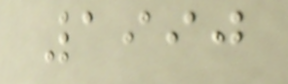1990
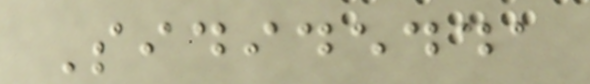Sididedda
